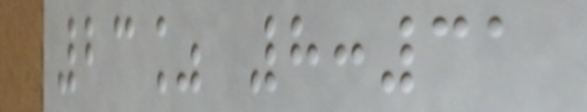23% 8:31
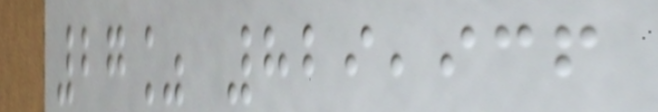27% 829,936
